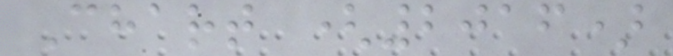Chart (2016)
